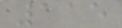115
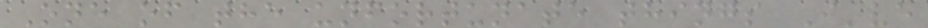One of the unfortunate things I've
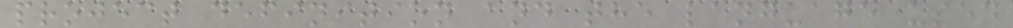project definition and the language used
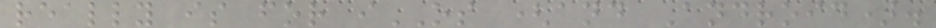really is for iOS (and Android).
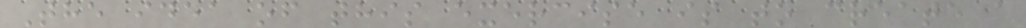The idea of this exercise is to create a
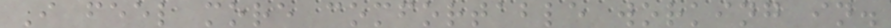I feel more comfortable working in.
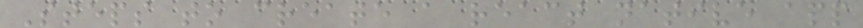Steps to create a react native app
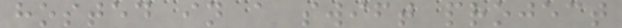hosted in a swift project
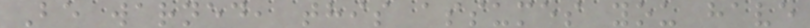Be warned, this assumes you have
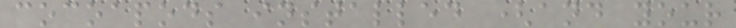cocoapods installed (and your
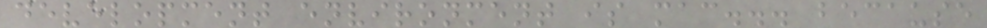development environment is mac... because
